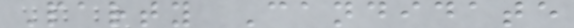Party Candidate
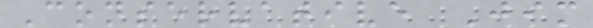Conservative Jim
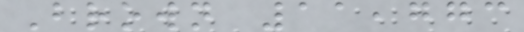Brown 11,773
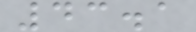43.1
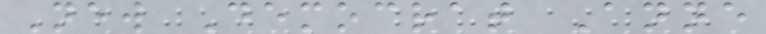New Democrat Anne
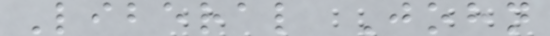Liberal John
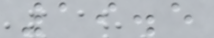19.5
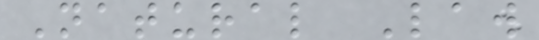Natural Law
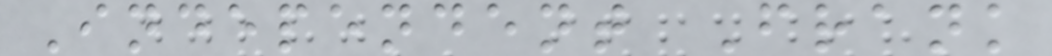Independent Frank
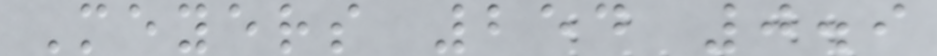Meyers 254 0.9
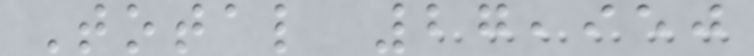Total 27,950
